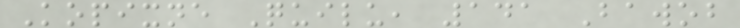Kopixne Quilu, 141 Bawob
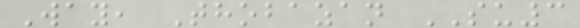Way, Thobazan SU3
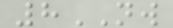8NW
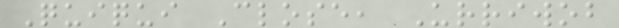Quiqui Close, Urriwob
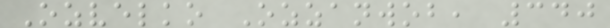Ozvelko Ozzanwob, 340
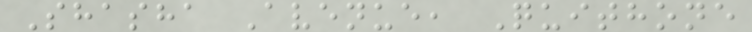Shasha Avenue, Quithone
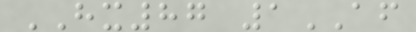HX87 1AF
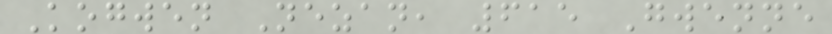Kogwen Nezan, 615 Gwenne
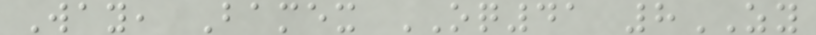Way, Bamex OQ41 8ZY
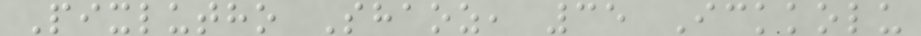Pixlutho Shaoz, 35 Ickkolu
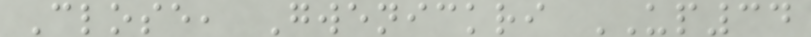Close, Gwenickri UP34
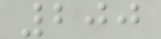200
